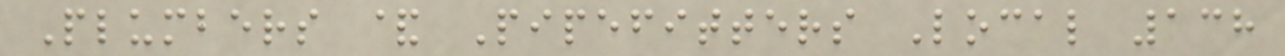Plumbers & Pipefitters Local 138
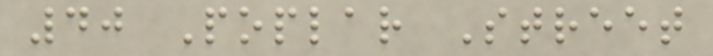40 Poplar Street
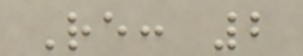Re: 2
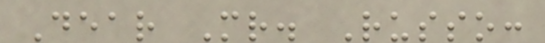Dear Mr. Russo:
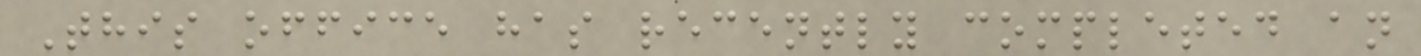This office has recently completed an
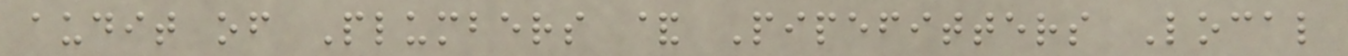audit of Plumbers & Pipefitters Local
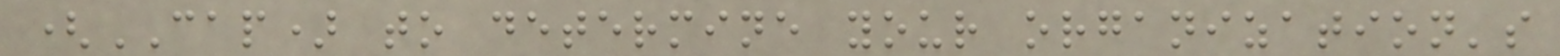(CAP) to determine your organization's
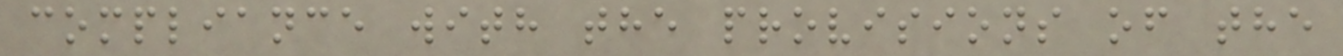compliance with the provisions of the
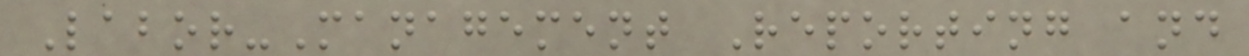Labor-Management Reporting and
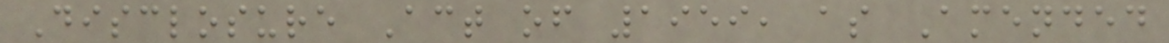Disclosure Act of 1959, as Amended
